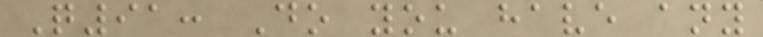Q91: Do you have any
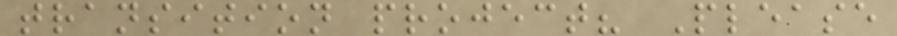transition project? Please
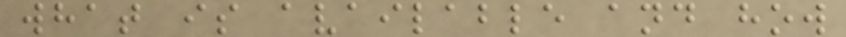what is available and how
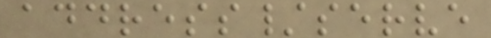address/serve
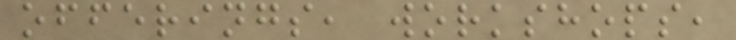offerings, workshops,
